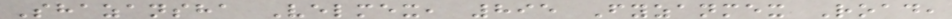Shazansha Velmex, 895 Fyzanmex Road,
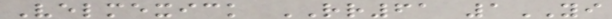Velmexick RR61 1YI
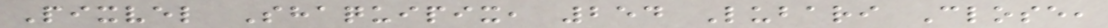Pixvel Shaquipix, 254 Lubari Close,
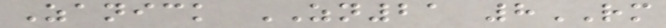Zanick ZN21 8RM
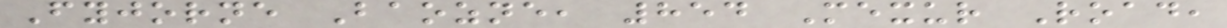Fyjorne Baozne, 854 Mexur Road,
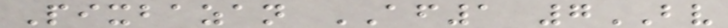Pixbazan AF1 7BV
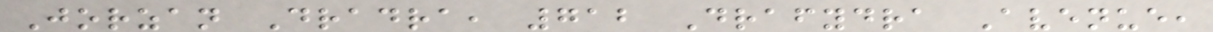Jorzan Dradra, 712 Drafydra Avenue,
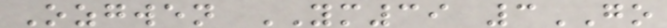Ozgwen YM39 3GO
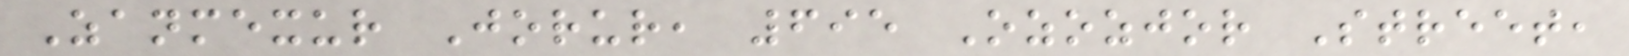Zanmexur Jorur, 695 Ozozjor Street,
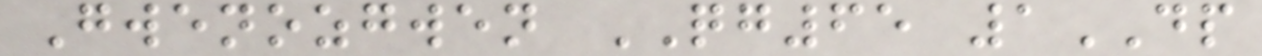Gwenozgwen QG65 1DP
